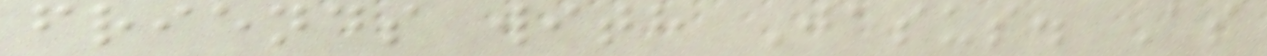friends with Jesus. As
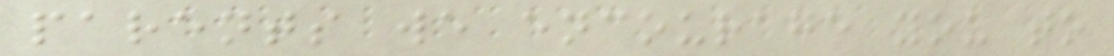parents we encourage you to
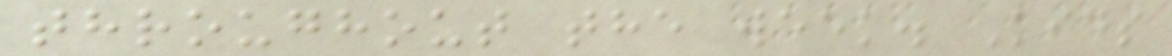throughout the week. Kids
